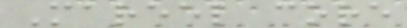Mareel core
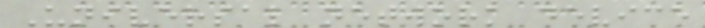Universal network device
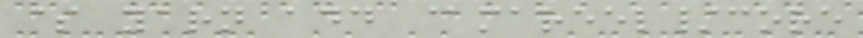$ yarn add @mareel/core
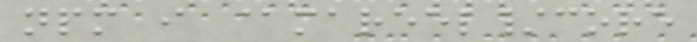npm i @mareel/core
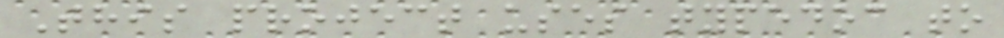This project uses typedoc to
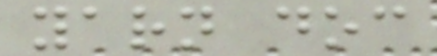yarn doc
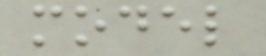model
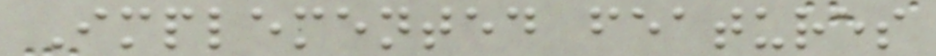Implemented features
